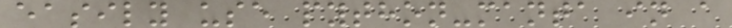easily use python-manta in a
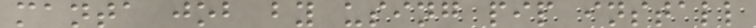manta job by using pip install
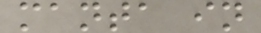manta in
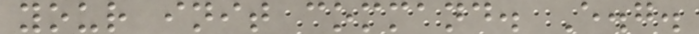your init command. E.g.
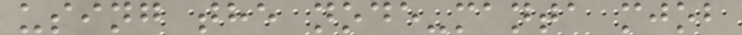using the node-manta mjob
